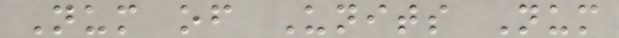Num of Units Num
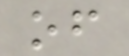of
